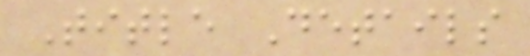Title Details
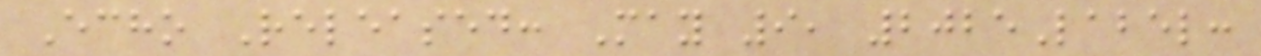Echo Released: May 9, 2025Label:
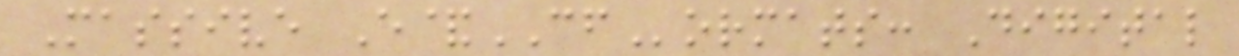Massive E&CFormats: Digital
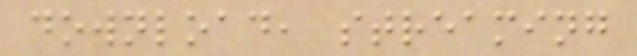download, streaming
